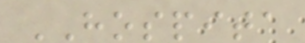HOSPITA
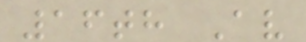16th Av
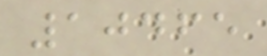10465
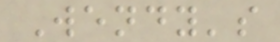Wendy's
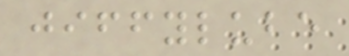jiffylube
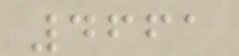4661
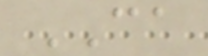CA
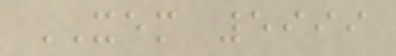XEM 5999
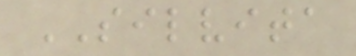SILVITA
